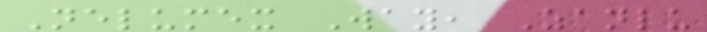Nelumex Way, Zanlu
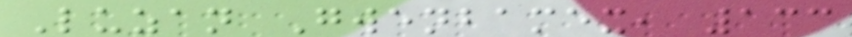Luzan Gwenbamex, 133
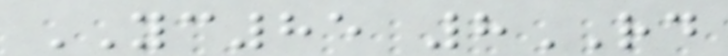YC85 8RD
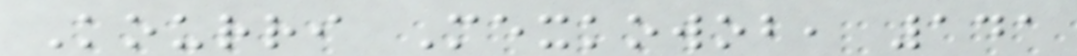Kourri Mexkowob, 141
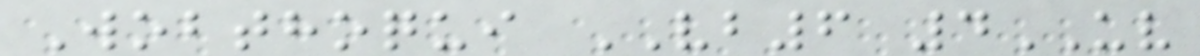Wobthoqui VB6 4UV
